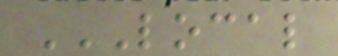LOCAL
